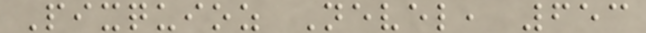Pixquioz Nevel, 653
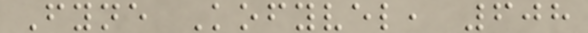Fyne Kofyvel, 608
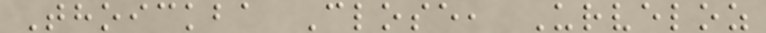Thoickba Close, Urveloz
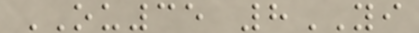OU35 8YI
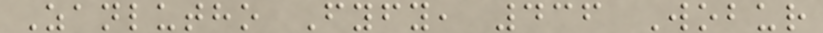Zanlutho Fyfy, 436 Wobur
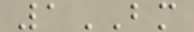1BM
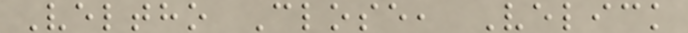Veltho Close, Velick
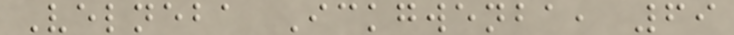Velneba Ickgwenba, 69
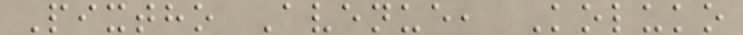Pixtho Avenue, Koluko
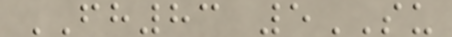FH83 5SU
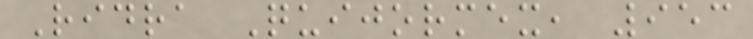Ridra Quijormex, 953
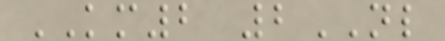KM2 2NL
